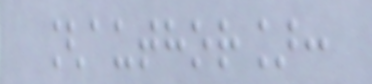[author]:
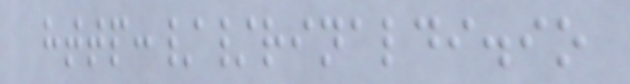http://rinaldi.io
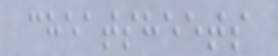cheatsheets
